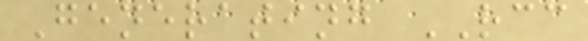Generating RCC
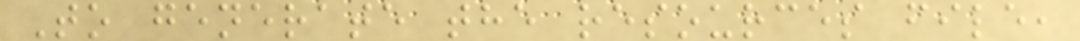To generate the resources file,
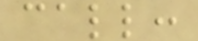call:
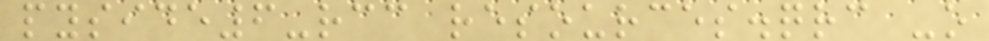pyside6-rcc resources.qrc -o
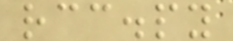rcc.py
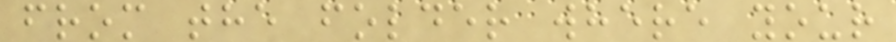from the folder where your
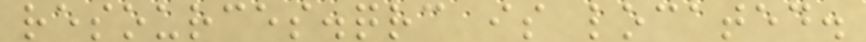resources.qrc is located.
